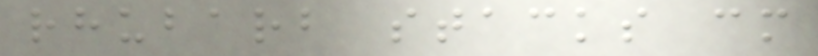rhubarb stacks cm
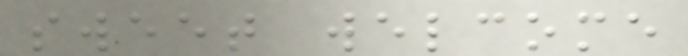sweet welcome
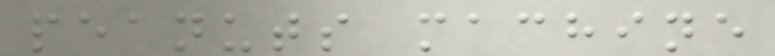peanuts machine
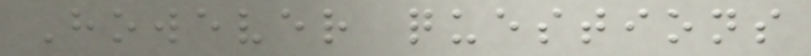However questions
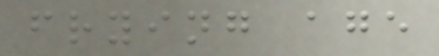frying age
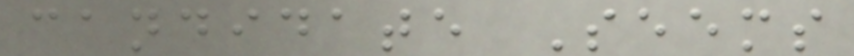candidate Seems
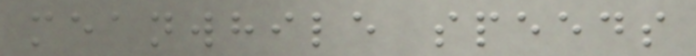meanwhile speeds
